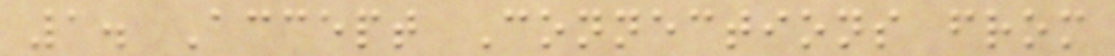1. Accept Connections from
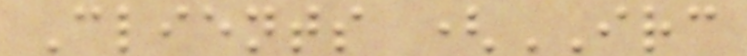Clients (IRC
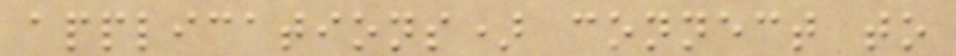applications) connect to
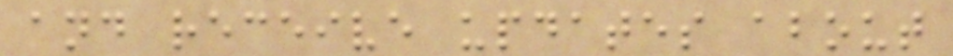and receive updates about
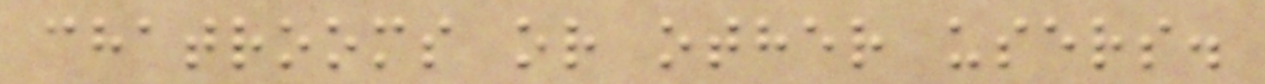chatrooms or other users.
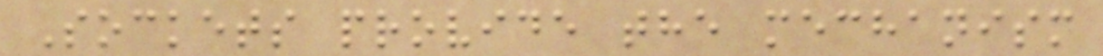Sockets provide the mechanism
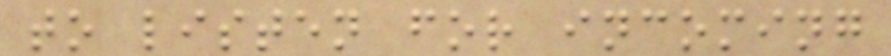to listen for incoming
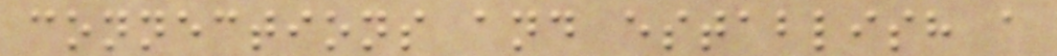connections and establish a
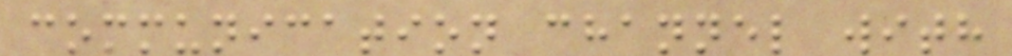communication channel with
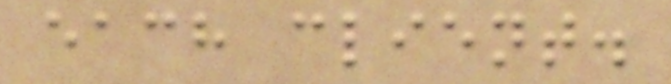each client.
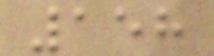158
